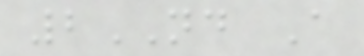2ND A
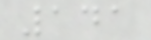141
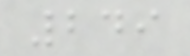249
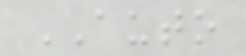AUTO
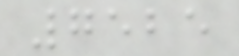7525
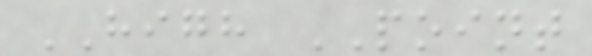HIGH POINT
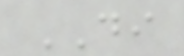DI
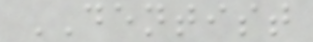DENTIST
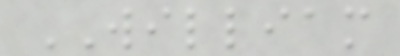WILLIAM
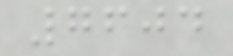7604
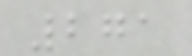271
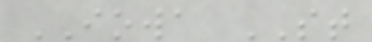IOWA ST
